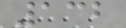132
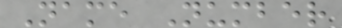Name Number
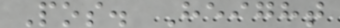Pos. Height
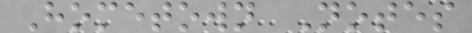Hometown Notes
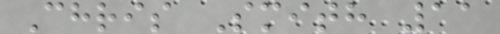Chris Smith 11
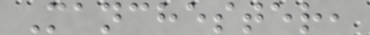Manchester,
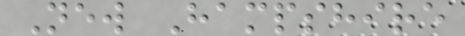New Hampshire
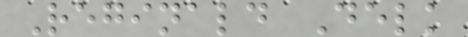Reginald Delk
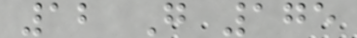12 G 175
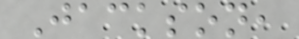Jackson,
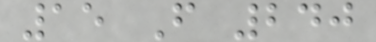15 F 240
